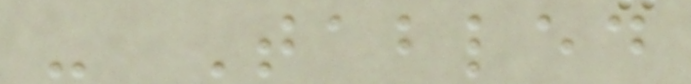- Tabled
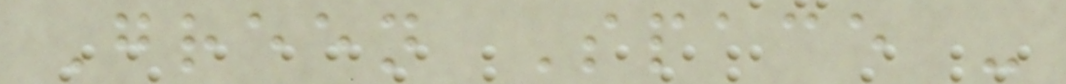Green Space -
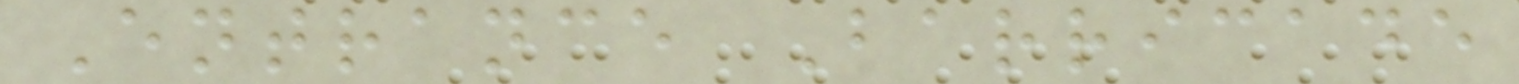Entrance Barricade
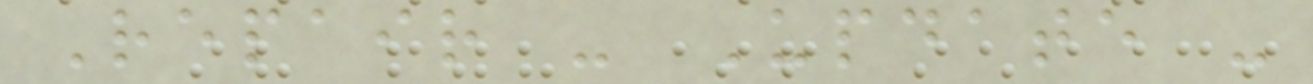Repair - Update -
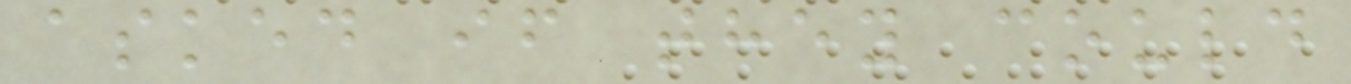asked if they could
